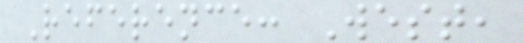Reference: West,
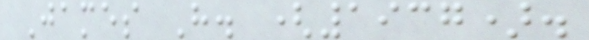James H. (1937).
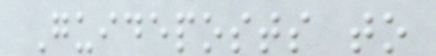Guideposts to
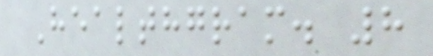Healthgram. 8
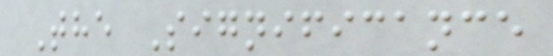The Significance
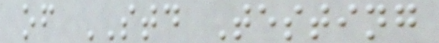of STD Testing
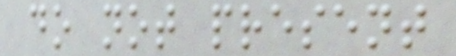do not present
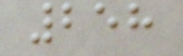258
